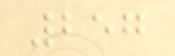257
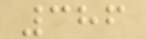386
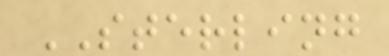STERLING
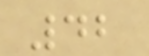42
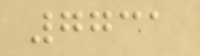7731
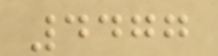4477
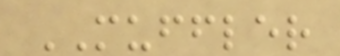MUFFLER
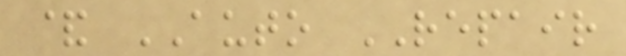& AUTO REPAIR
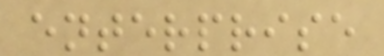enterprise
